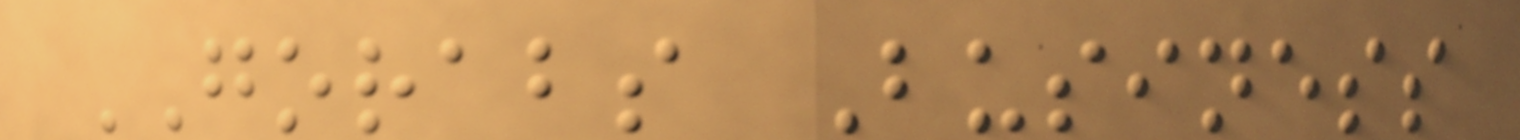GORABS Business
